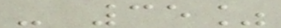- 35%
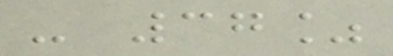- 37%
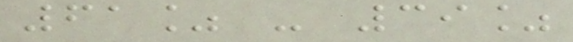61% - 39%
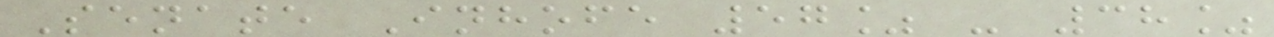Senate Inhofe 57% - 38%
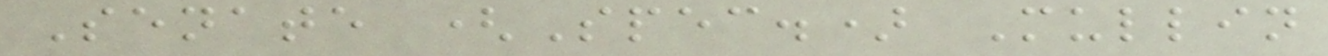Senate (Spec.) Mullin
